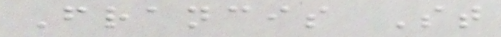Francis St
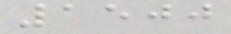1500
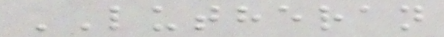LUTHERAN
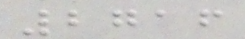2716
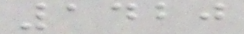1420
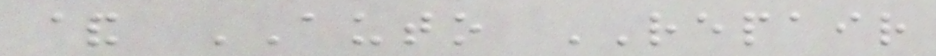& AUTO REPAIR
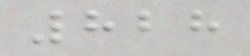828
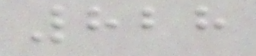828
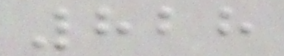828
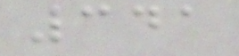341
